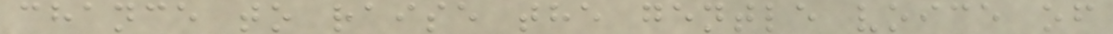chance to raise the gentle voice of
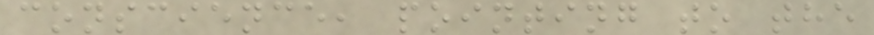conscience, pointing to the
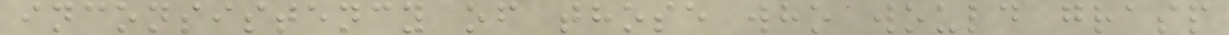inconsistency of those who would grasp
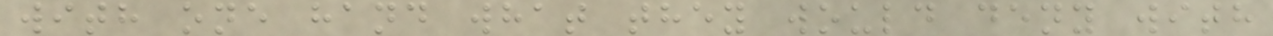with one hand what they would deny with
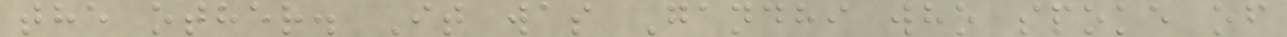the other. It was Gandhi who spoke of
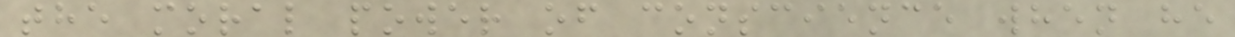the moral power of conscience when he
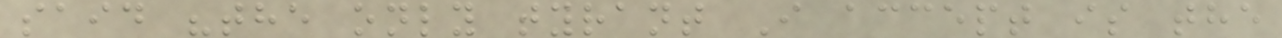said "the only tyrant I accept is the
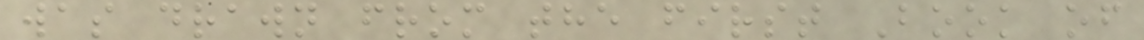was drawn from the first Book of
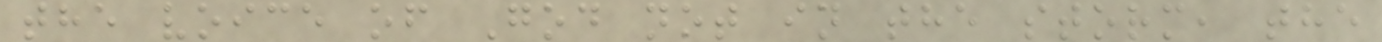the voice of God not in the storm, the
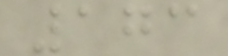173
